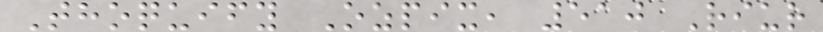Thoquify Ozpix, 510 Riur
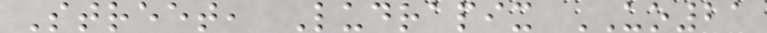Street, Ludrapix UO21
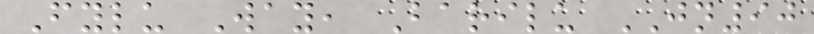Fylu Way, Barilu JN90
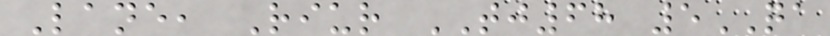Lane, Riur TJ68 5QA
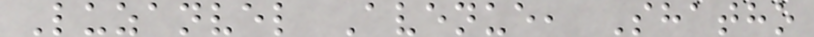Luzanvel Avenue, Shatho
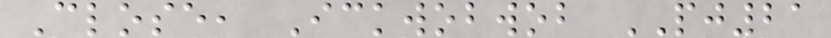Close, Ickwobwob PJ21
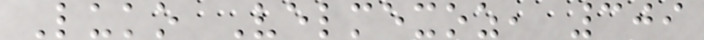Luko Velmexoz, 309
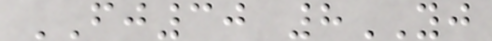FJ30 8YJ
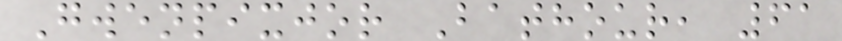Gwenpixjor Bathour, 61
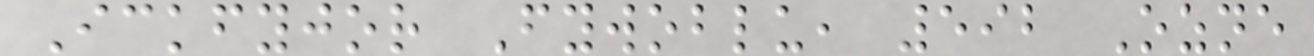Ickfyjor Fywoblu, 592 Ozne
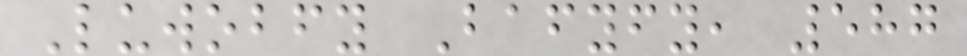Luwobfy Bafyfy, 587
